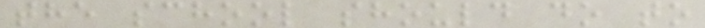the school should do to
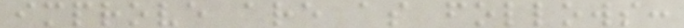improve are as follows:
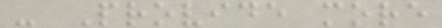- Provide more
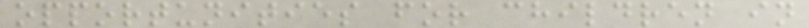opportunities for children in
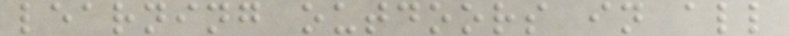learning outdoors in all
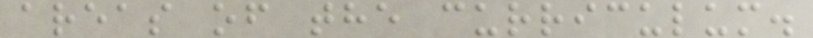areas of the curriculum.
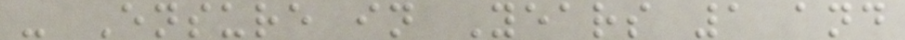- Ensure in Years 1 and
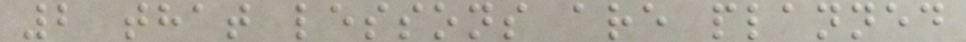2 that lessons are planned
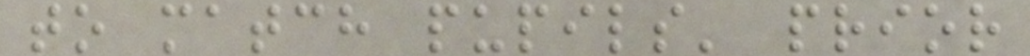to match pupils' prior
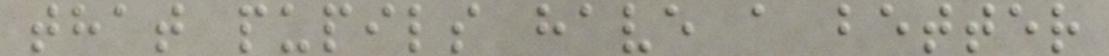that pupils have a better
